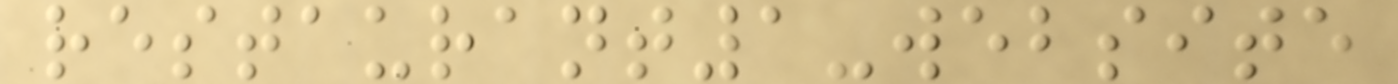restaurant1-website
